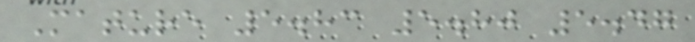Mature 5.83 5.80 5.47
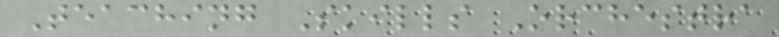Teaching Skills Orchestra
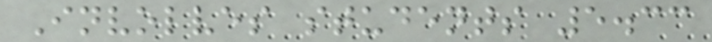Involves students 5.33
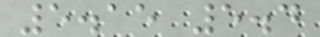5.15 5.4
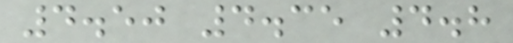4.50 4.35 4.8
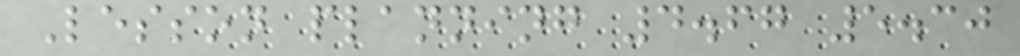Lesson planning 4.67 5.30
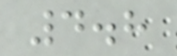4.8
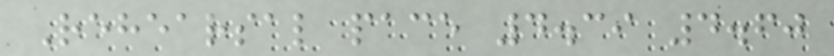Rehearsal pace 4.39 4.60
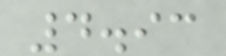4.93
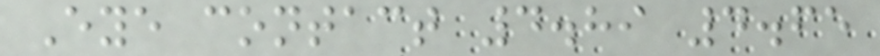Eye contact 4.89 4.65
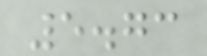5.73
